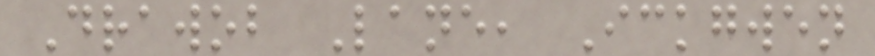Drawob Lane, Ickgwen
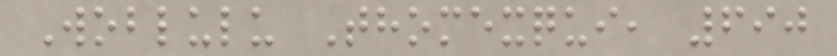Woblulu Thomexqui, 690
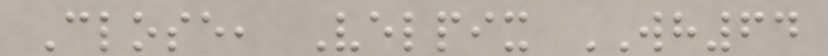Close, Velpix WH64
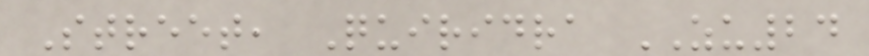Street, Quiridra ZU24
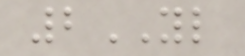2YL
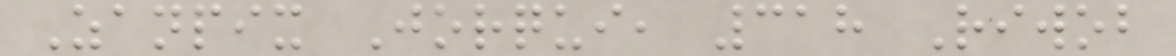Zanpix Jorqui, 318 Riwob
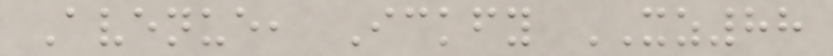Avenue, Ickfy XZ88
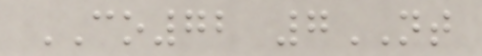CO72 7NT
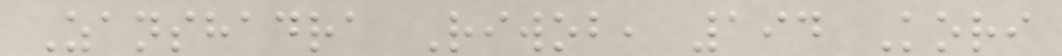Zanshadra Riwob, 194 Kori
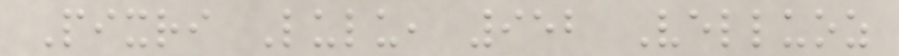Pixri Lulu, 952 Velluoz
